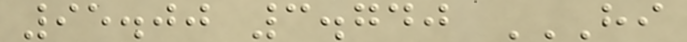95.00 3.740 HI
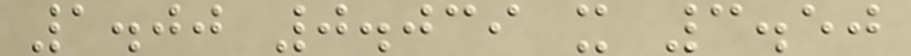1.00 0.039 x 3.50
